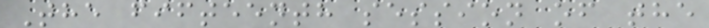The fifteenth session of the
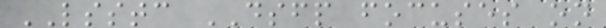LSSTC DSFP focuses on
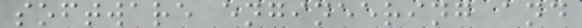software engineering and
